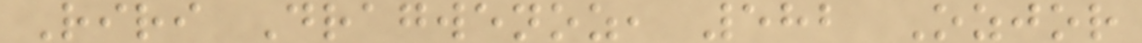Riri Dragwenoz, 582 Ozjor
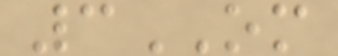3OM
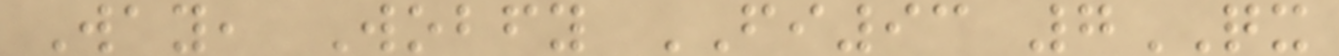Way, Wobfy FI93 7QX
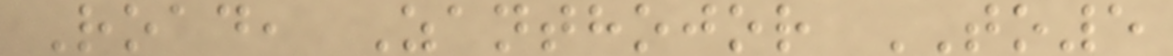Road, Zanthojor TO5
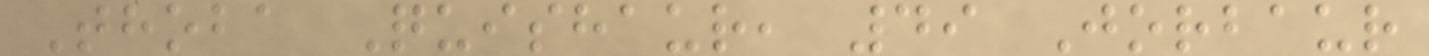Thoba Quishaur, 49 Jorbaur
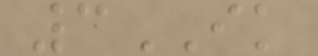3IK
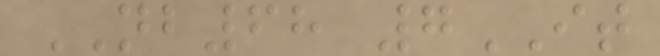NB68 7IT
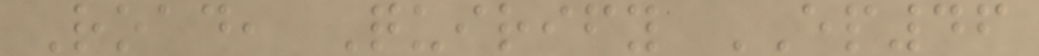Road, Quirify EP46
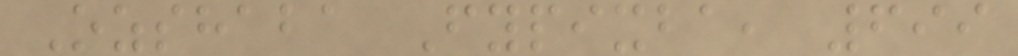Ozshaba Fypixba, 699
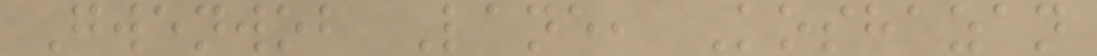Gwenwob Lane, Koshazan
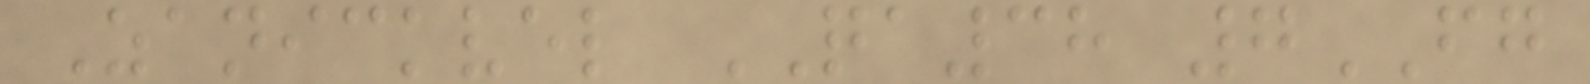Zanickvel QA38 7FG
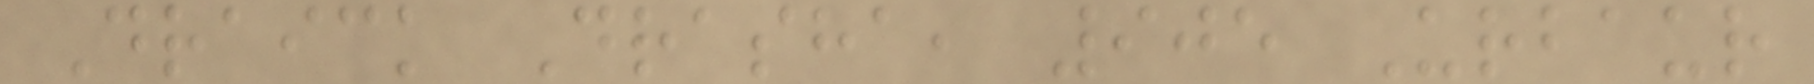Draick Drasha, 905 Urbaur
